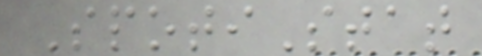SpotiStat
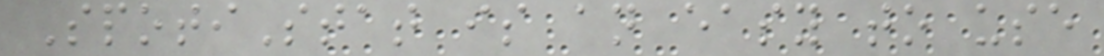SpotiStat is an easy to use
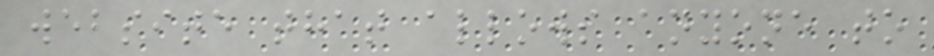website that allows anyone to
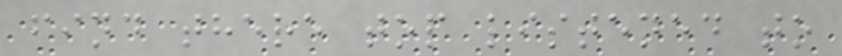find there top listened to
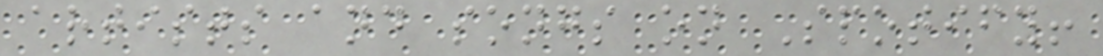artists and songs on Spotify!
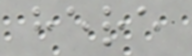here
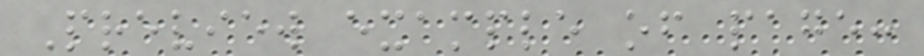Preview example of page:
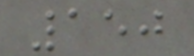150
